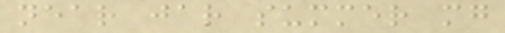near jar summer mg
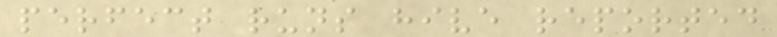perfect runs hive reported
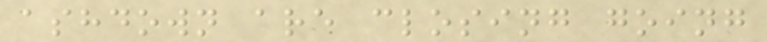ashdown are closing going
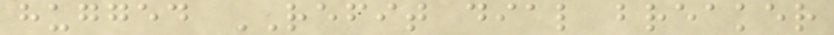hugged REFIT dial breaker
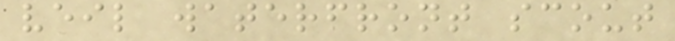veil waterfront scout
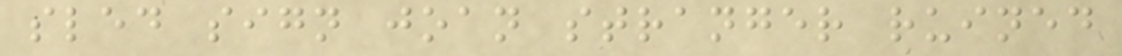sled sign joan stranger ruined
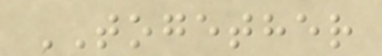TOGETHER
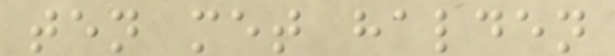ten met halden
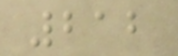212
